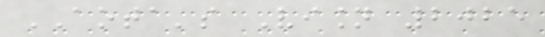AOTA's Vision 2025
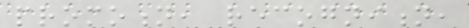promotion, recognition,
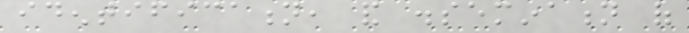identification, and dissemination of
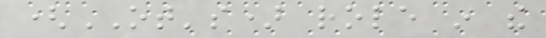(OT's) role in the
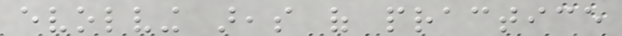evolving areas of practice
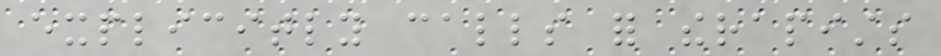explicitly calls for therapists
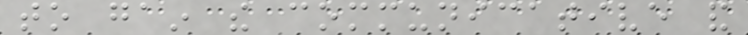to gain the communicative and
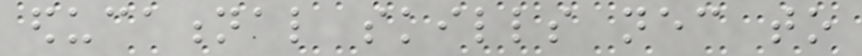educational skills necessary to
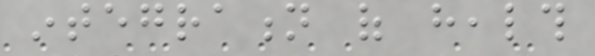integration of health
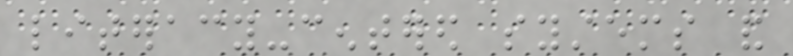literacy-centered systems and
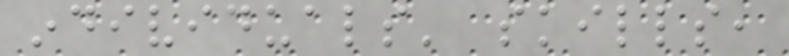individuals' skills,
